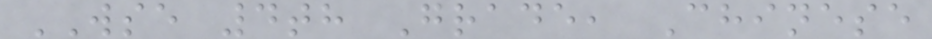WSE 4th Grade, Chinese
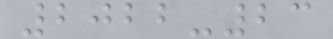2022-23
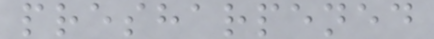presharpened
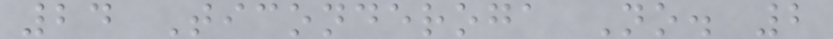24 Ticonderoga No. 2
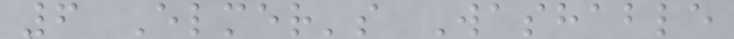6 Elmer's Washable
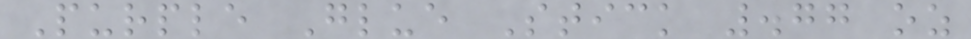Purple Glue Stick .77 oz
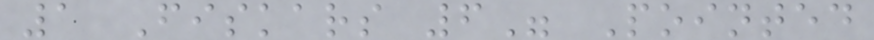1 Fiskars 6" Pointed
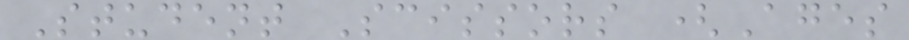Student Scissors (Ages
